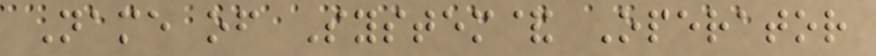Name of System& Operator
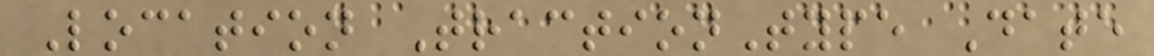Location TractionType Date
